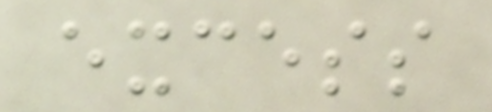excess
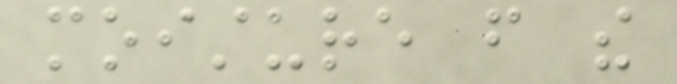moisture from the
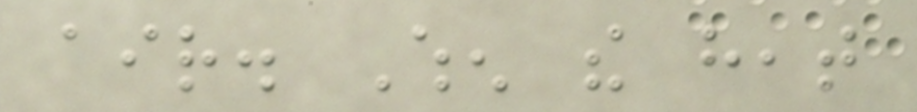air. When the heat
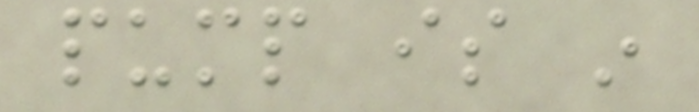pump is in
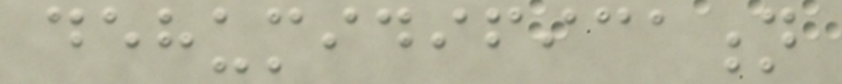dehumidification
